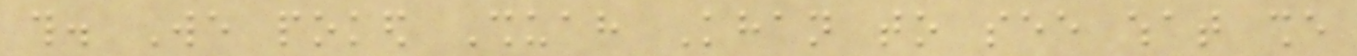this. We poked Shuah Khan to see what she
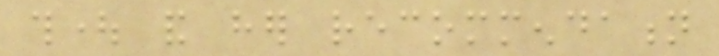thought and her recommendation
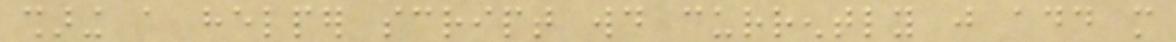sharing a helper script would currently just add more
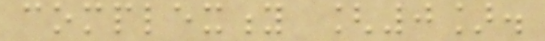complexity [0].
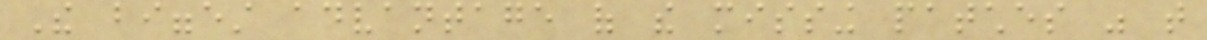The biggest advantage of the missing patches was that
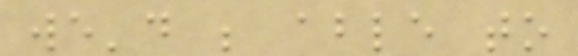we'd be able to
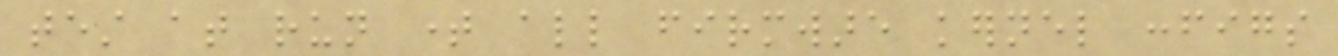test at run time all firmware kernel configs
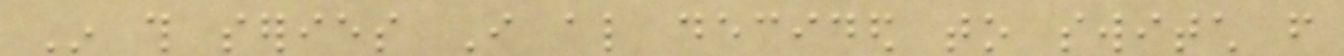In this series I also decided to switch from
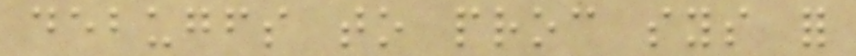debugfs to proc sys for
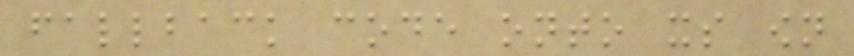fallback code onto its own
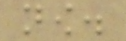now.
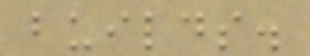builds.
